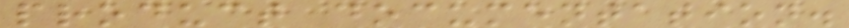product documentation.
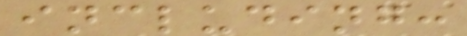including:
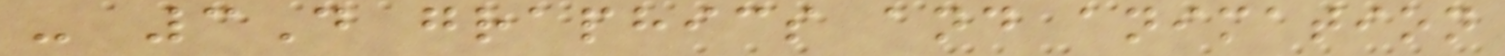- 3D graphics and animation
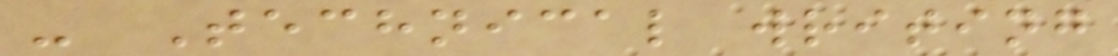- Technical writing
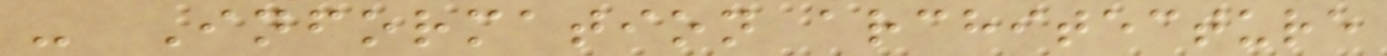- Information architecture
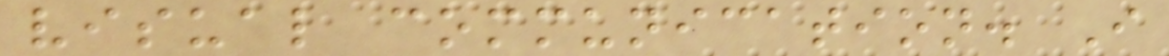visual communication. I
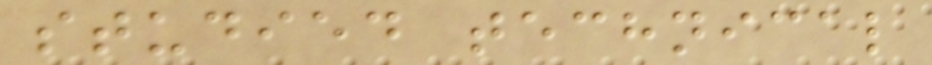studied technical
